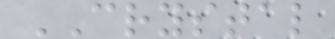CRYSTAL
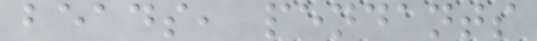beads, pendants
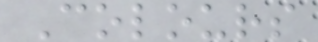Colours
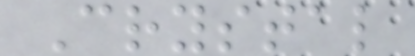Crystal
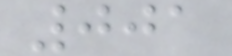001
